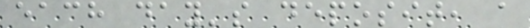each day's deposit, a
